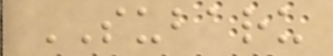SUBARU
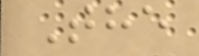The
